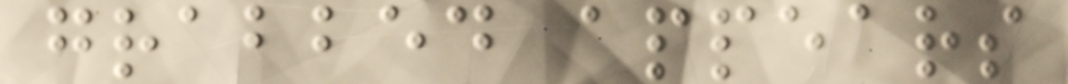grabbed appears
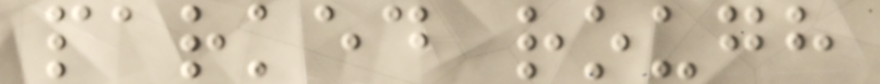parked rough
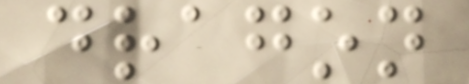dragon
